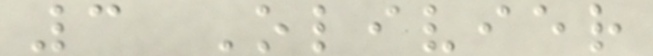3 Olivier
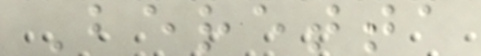Beretta
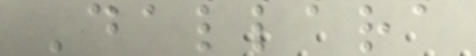Dallara
